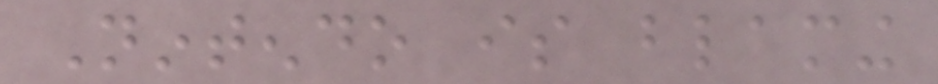Nintendo is blaming
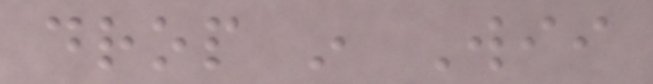drop in Wii
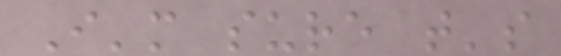I'm sure that's
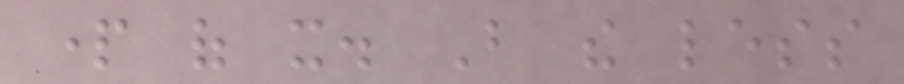part of it. But the less
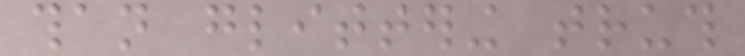than glittering truth
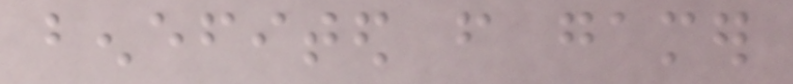benefited from gamer
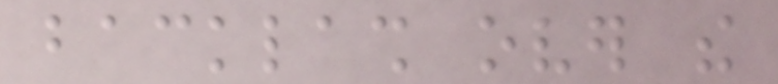backlash over the
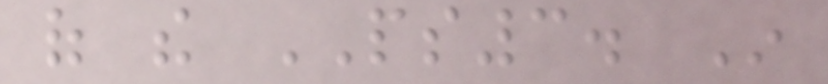of the PS3. In
